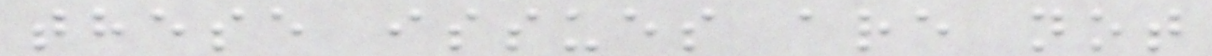these issues are not
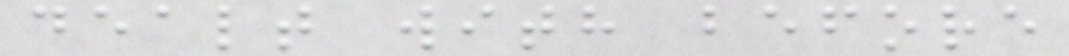dealt with before
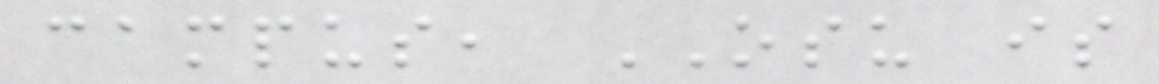campus, OSU is
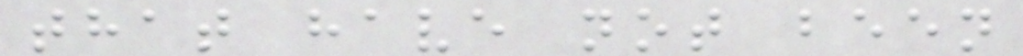that have not been
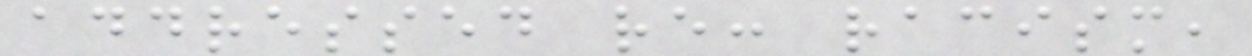addressed re: racism,
